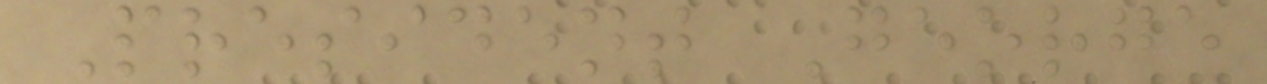President George
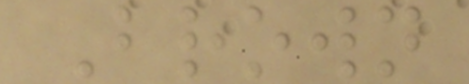Brown
